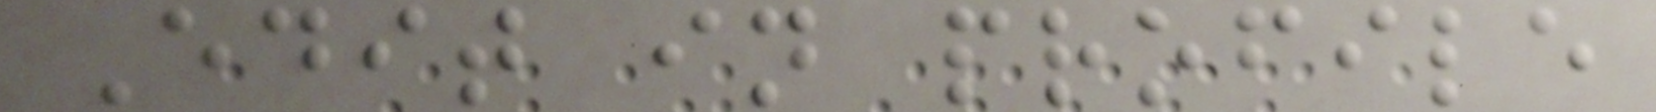Edit in profile
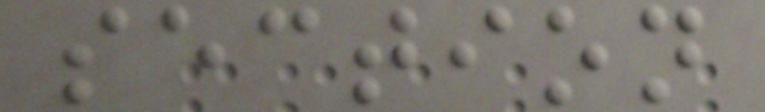section
